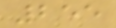255
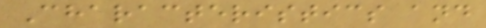Characteristics and
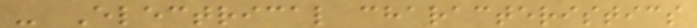- Electrical characteristics
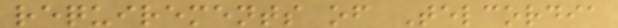requirements of Telcordia
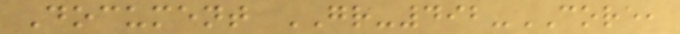Document GR-492-CORE,
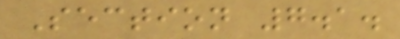Section 7.1.
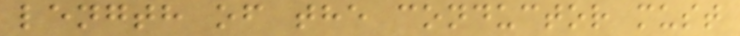length of the conductor must
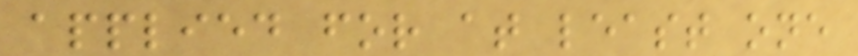applied for at least one
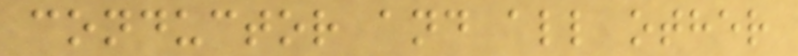conductor and all other
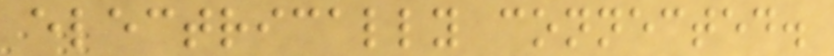electrically connected.
